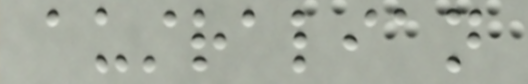australian
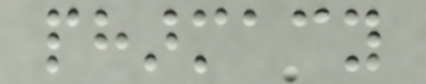pharmacy
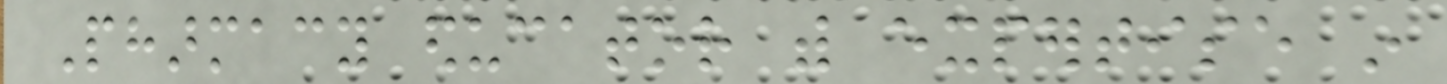Pharmacy educator with expertise in
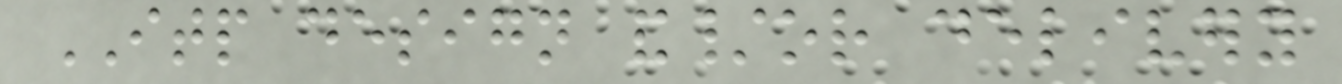ITP design and/or delivery
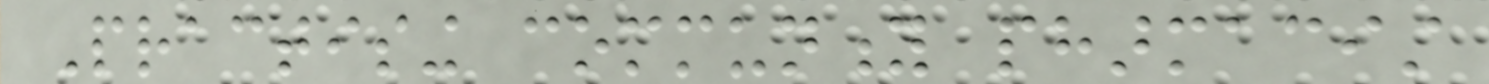Practising community pharmacist
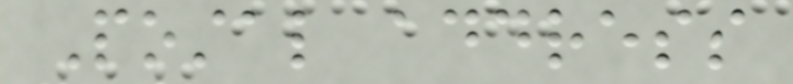Postal address
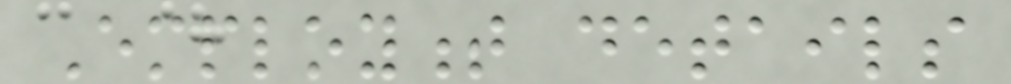Employment details
